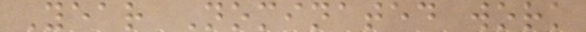Year Nominated work
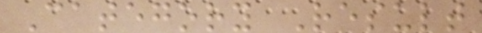Category Result
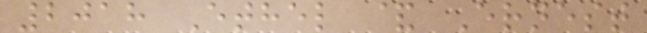2018 Ethel & Ernest
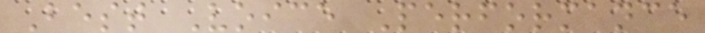Best Voice Performance
